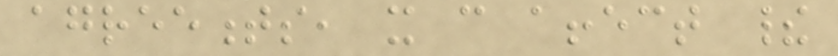agreements, it can affect their
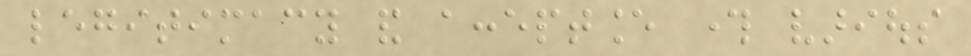legitimacy and acceptance through various
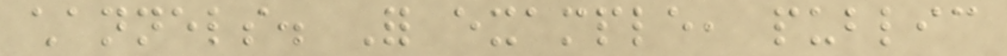channels. For example, public
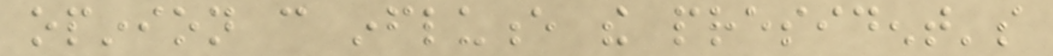opinion can influence the president's
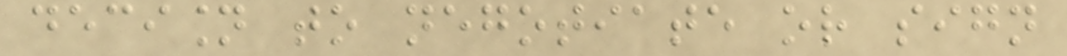decision to negotiate or sign
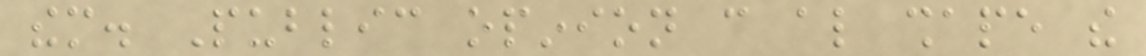them. Public opinion can also shape the
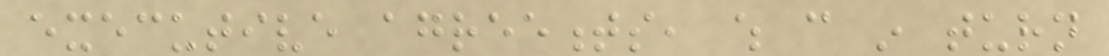executive agreements, which can in turn
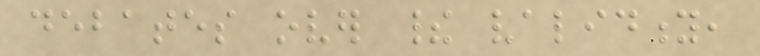debates over their validity,
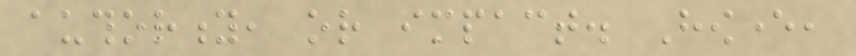authority, or impact. However,
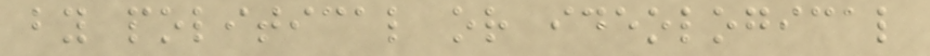by political or ideological
